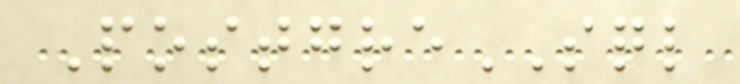PostgreSQL
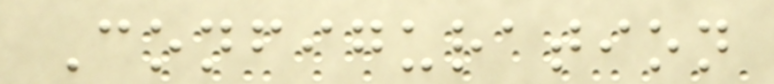Configuration
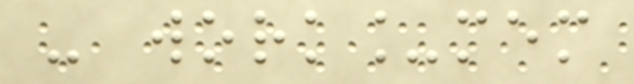- work_mem
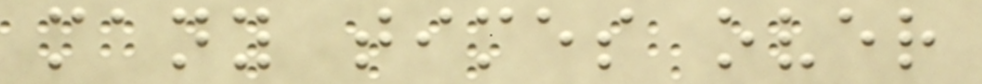many times over
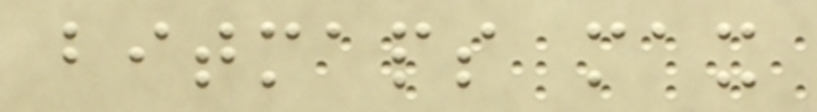bitmaps max
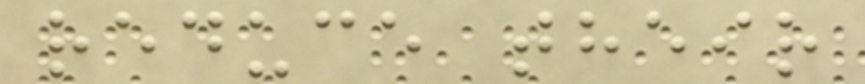reduce their
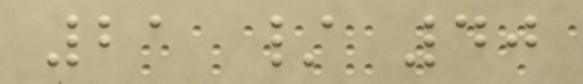21 / 40
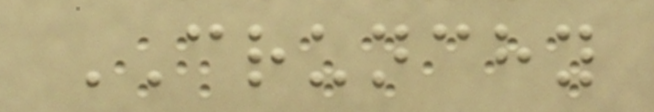CRUNCHY
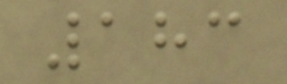183
